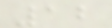12
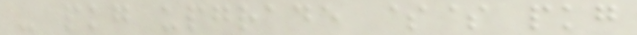- pkg upgrade $$ pkg
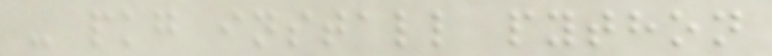- pkg install python
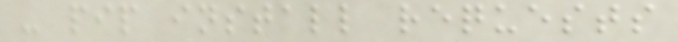- pip install requests
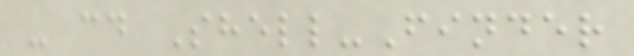- cd Shell-Finder
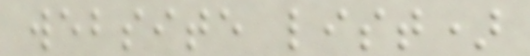website list)
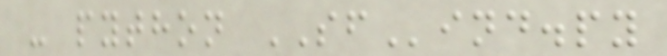- python SFind.py
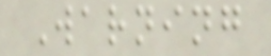Warning
